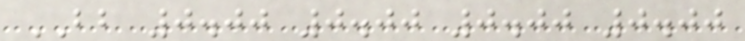BB 0.00 0.00 0.00 0.00
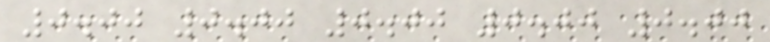0.00 0.00 0.00 0.00 0.00
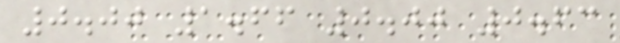0.00 1.66 0.00 0.63
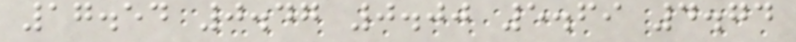17.54 0.47 0.00 5.69 4.74
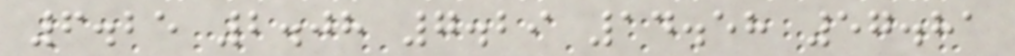6.25 2.08 7.29 14.58 57.81
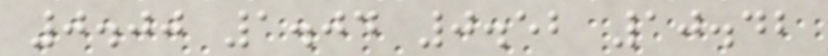0.00 1.04 0.52 10.42
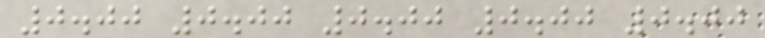0.00 0.00 0.00 0.00 0.00
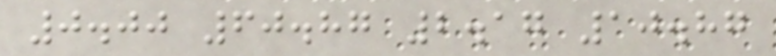0.00 60.87 2.17 10.87
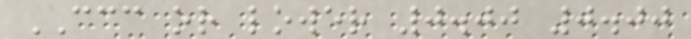CCC or lower 0.00 0.00
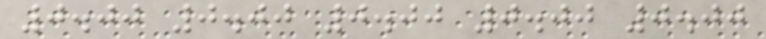0.00 0.00 0.00 0.00 0.00
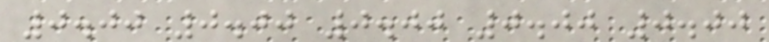0.00 0.00 0.00 0.00 0.00
